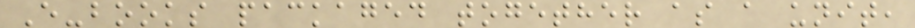E-books packaged together as a unit,
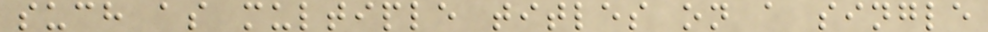such as multiple titles on a single
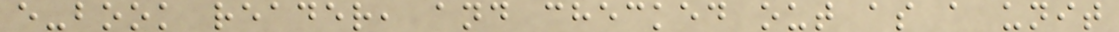e-book reader, and checked out as a unit
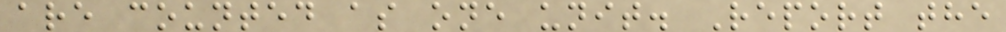are counted as one unit. Report the
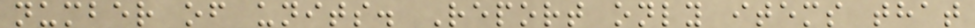number of units. Report only items that
